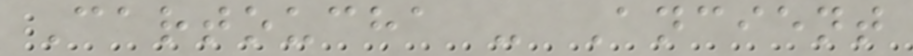Cartoucha - Ancient
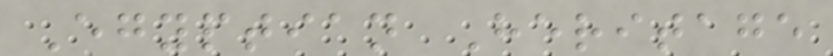Egyptian Heritage
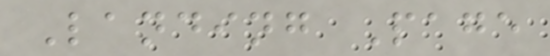Landing Page
